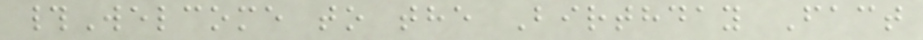#Welcome to the Birthday Fact
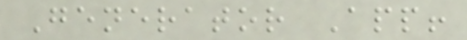Generator App!
